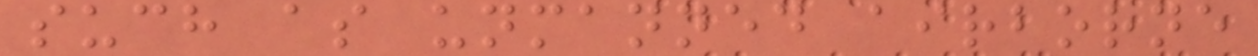such as unmanned airborne
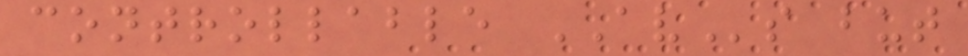controllable AVs but
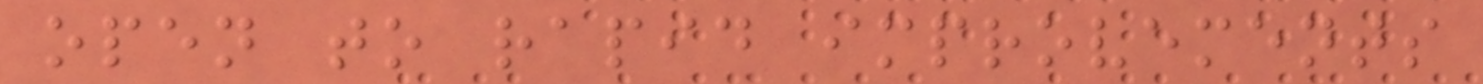open to rapid improvements
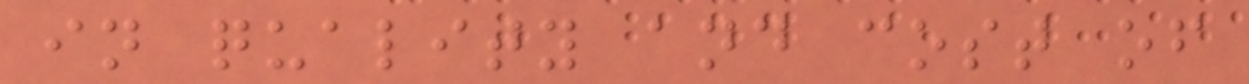in quality and cost of
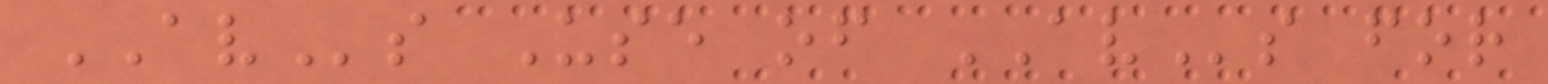AVs Use of AVs for
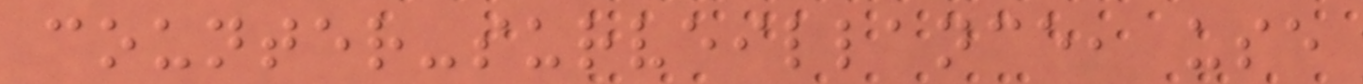counter-surveillance, use
